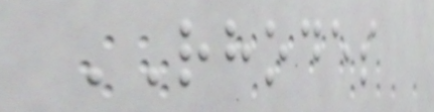RHODES
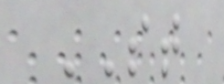ST
